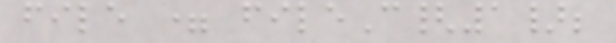file = fileC{1};
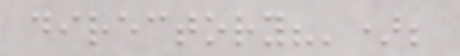directory?');
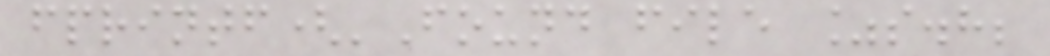fprintf('Found file %s.h;
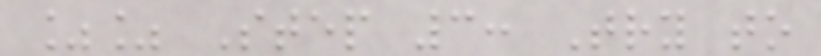%% Step 3: Try to
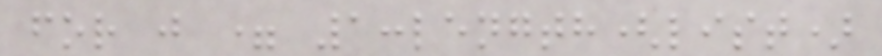for j = 1:length(list)
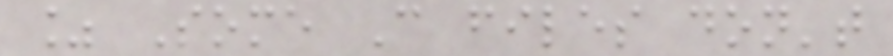% Some C files don't
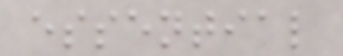essential
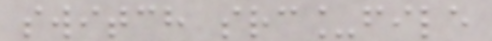switch src_file
